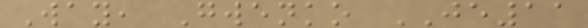Way, Gwenko JE11
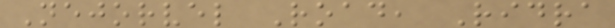Nejorvel Road, Ridra
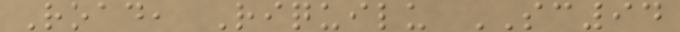Road, Riquilu SC94
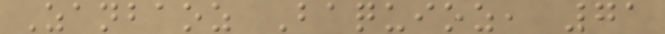Zanbaoz Baquioz, 71
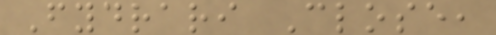Fydrari Close,
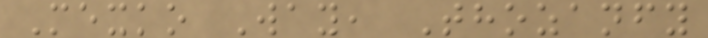Mexko Way, Thozanfy
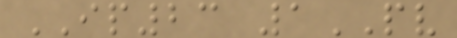IP23 1PV
